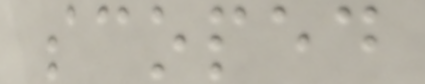scoped
